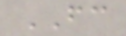FC
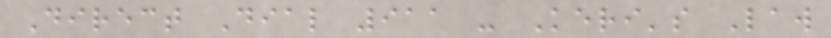Direct Dial 911 - Keri's Law
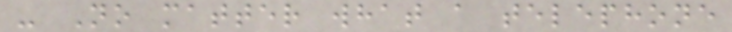- No matter what a telephone
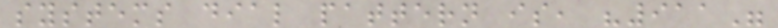systems dial pattern is, "911"
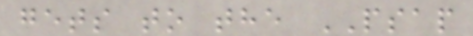gets to the PSAP
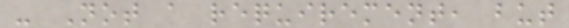- Not a requirement, but
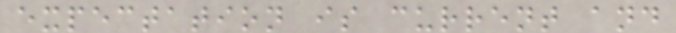expectation is current and
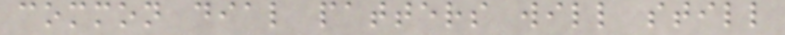common dial patters will still
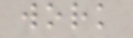work
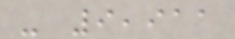- 9,911
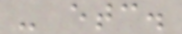- etc.
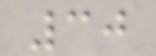30
